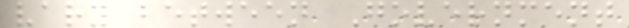vary between Government
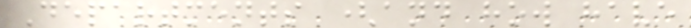Departments (and how have
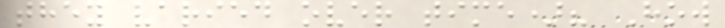they varied over time)? How
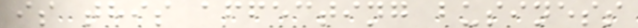is this affecting business
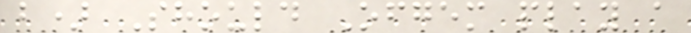b) Should Ofgem play a
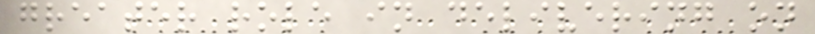greater role in delivering on
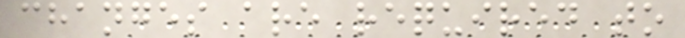changes are required to
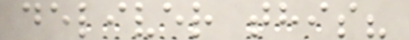deliver this?
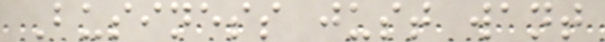Business just want
